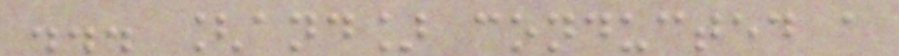... [and] conducted a
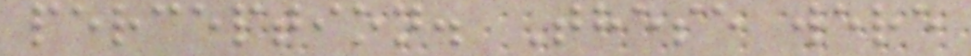perception. These were
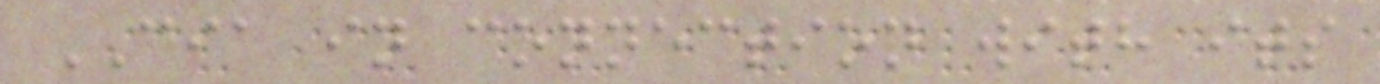CIA in connection with its
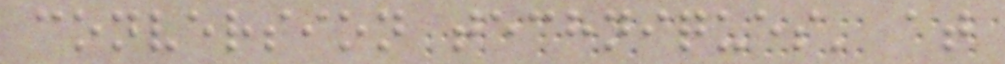conversion techniques' at
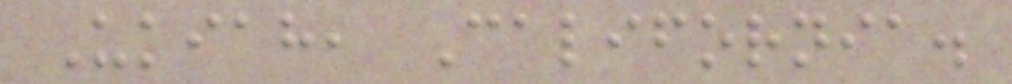Ukiah, California.
